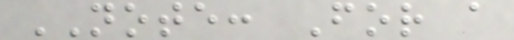NOTE: For a
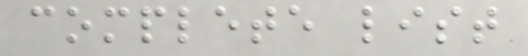complete list
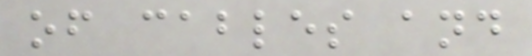of cables and
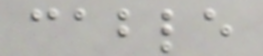cable
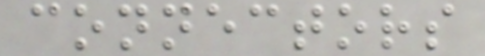connectors
